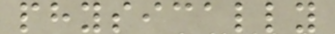physically
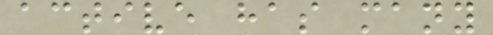active has many
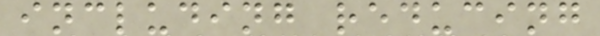including reducing
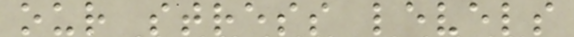our stress levels
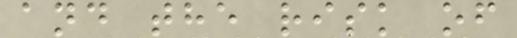and the risk of
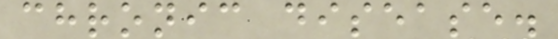chronic disease.
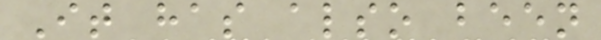It has also been
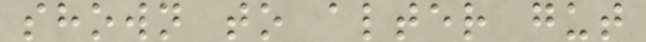shown to alter gut
